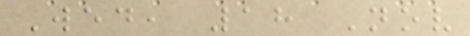Wed, 18 Nov
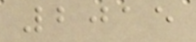2015
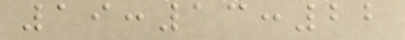19:13:22
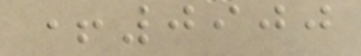+0900
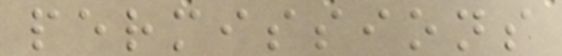permissions
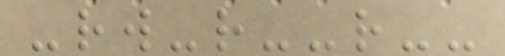-rw-r--r--
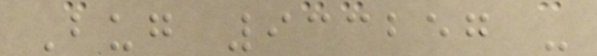Bug 933257 -
